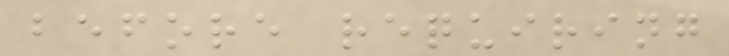before requiring
